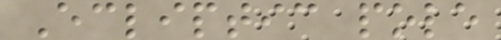Ecliptic pole
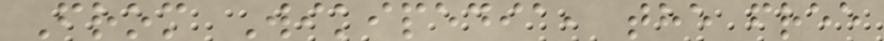From Wikipedia, the free
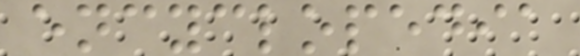encyclopedia
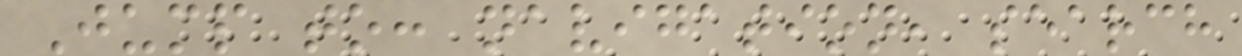Jump to: navigation, search
